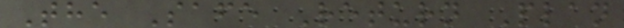The Safe Return Plan
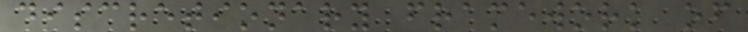discretionary framework of
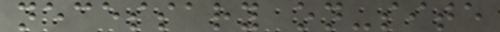necessary on-site
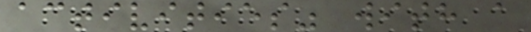activities" with a
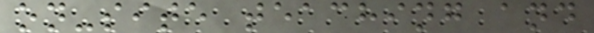on-site teaching and
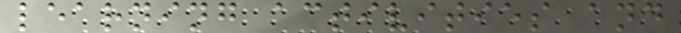learning activities and
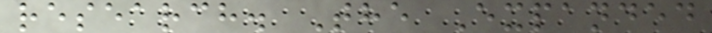research. The Expanded
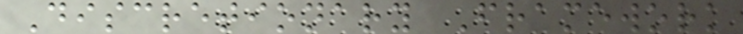Discretionary Framework
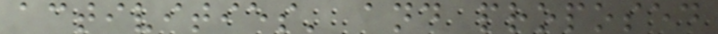activities' and proposed
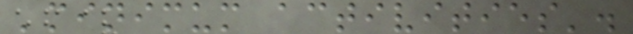'minimum activities'.
